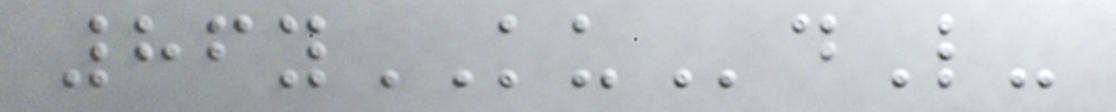86yKUdL-
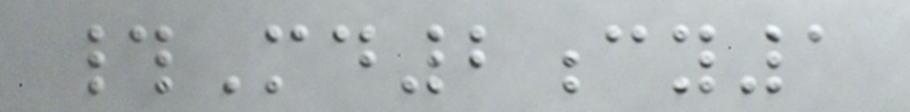#Md2cy1
